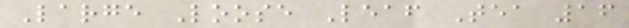Large Loose Leaf Tea 16
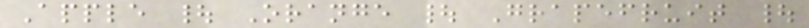Apple | Orange | Grapefruit |
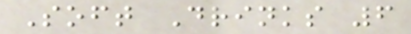Soft Drinks 6
